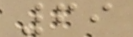69
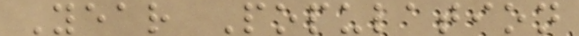Year Population
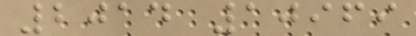2014 10969
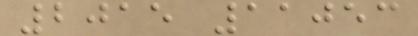2015 11053
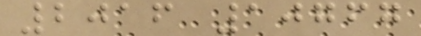2016 10767
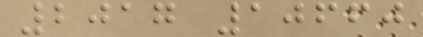2017 10660
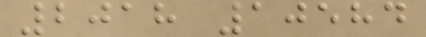2018 10584
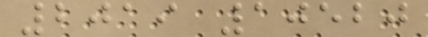2019 10520
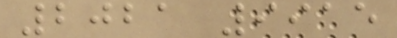2021 9915
